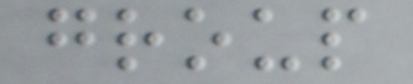group
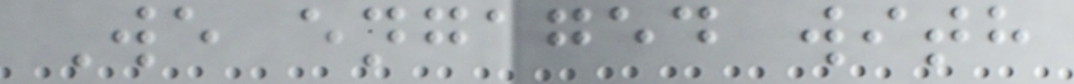We engaged with
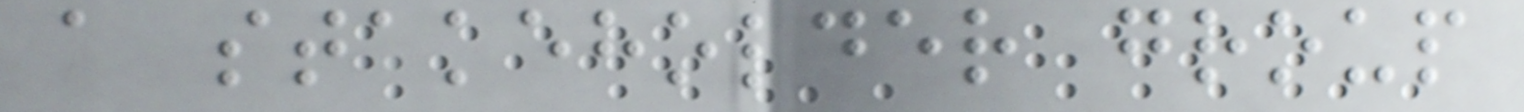a stakeholder group
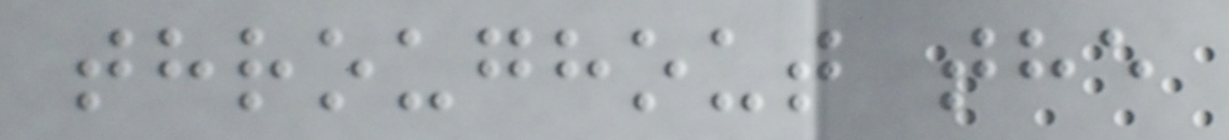throughout the
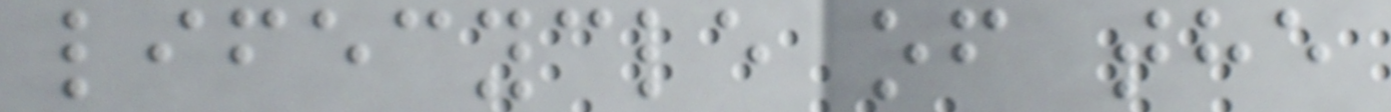lifecycle of the
